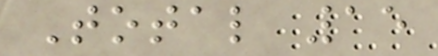Total 15
